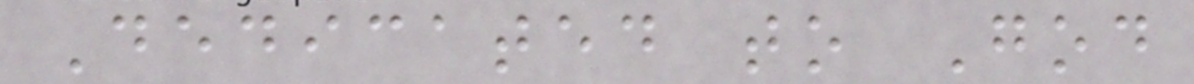Dedicated to God
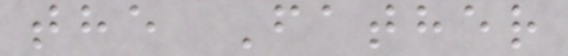the Father
